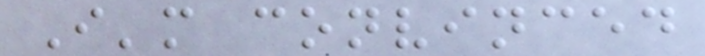I'm convinced
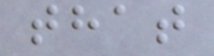that
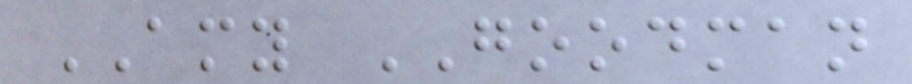AMY GOODMAN
